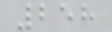258
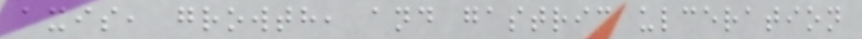axis, growth, and gastric ulceration
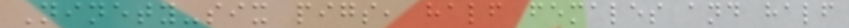Ninety-six pigs, half females and half
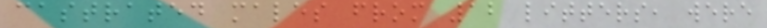castrated males from 12 litters, were
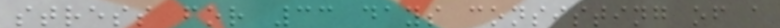stress for 33 days consisting of a
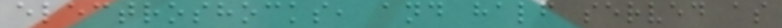electroshocks, and half served as
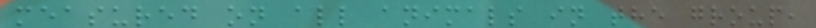measured on all animals in the group,
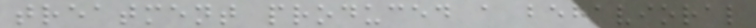treatment produced a behavioral
